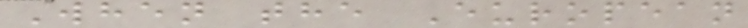When the European
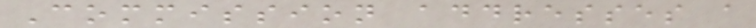Commission addresses a
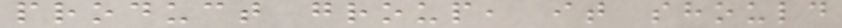product group, it should
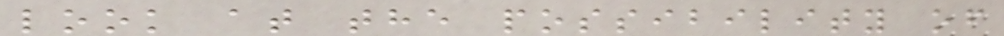look at the possibility of
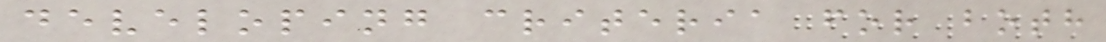developing criteria for both
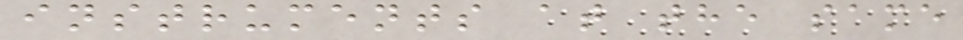instruments at the same
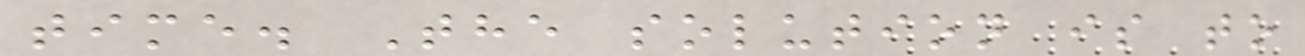time. The solution is to
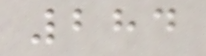284
